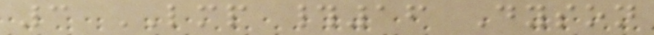3 LMP #16 Dyson
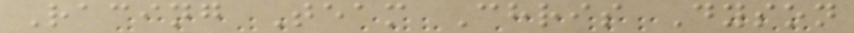Racing Team Chris Dyson
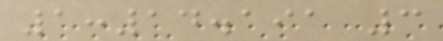1:14.191 3
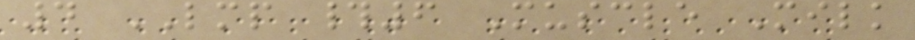4 LMP #6 Muscle Milk
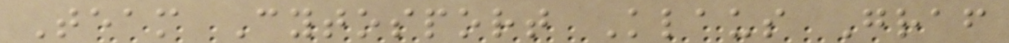Team Cytosport Klaus Graf
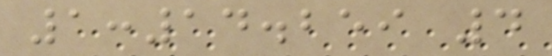1:14.259 4
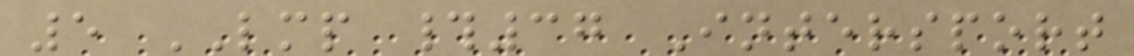5 LMP #37 Intersport
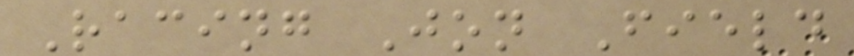Racing Jon Field
